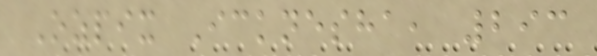Ozpix Icknesha, 293
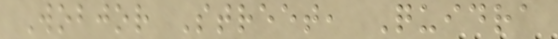Wobjor Street, Quidra
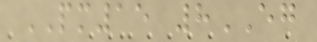PM15 8EG
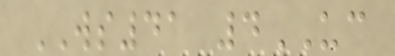WS41 4UC
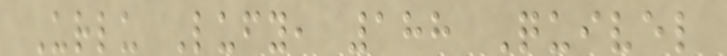Urlu Lufy, 188 Quivel
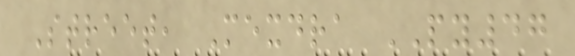Street, Mexdra PY47
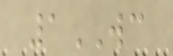1WC
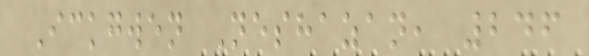Ickgwen Neshazan, 246
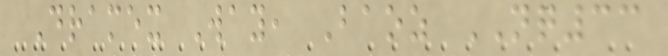Dramex Way, Baoz NQ33
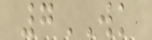7WK
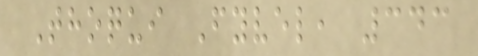Thoqui Fyvel, 343
